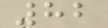82
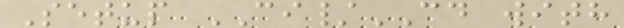Setup CI/CD with
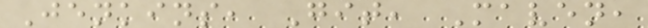Jenkins, Git, Maven,
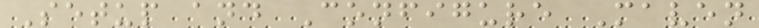Setup and Configure Maven
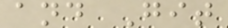and Git
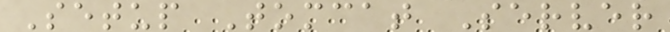Setup Tomcat Server
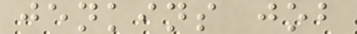jenkins job
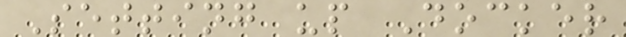Setting up Docker
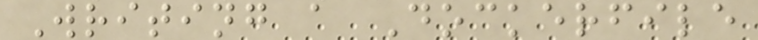Writing a Dockerfile
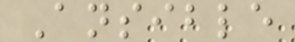Ansible
